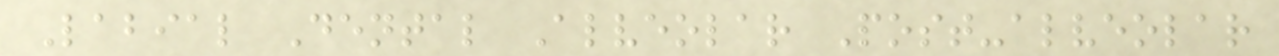Labial Dental Alveolar Post-alveolar
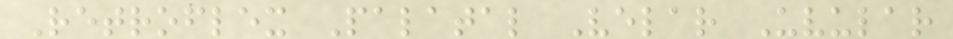Retroflex Palatal Velar Uvular
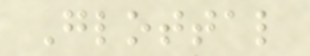Glottal
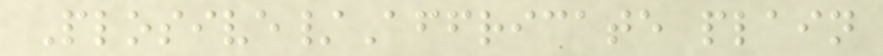Plosive/Affricate plain
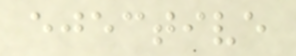ejective
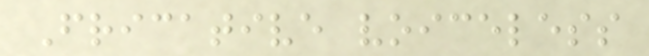Fricative voiceless
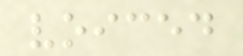voiced
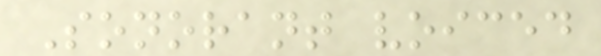Sonorant voiced
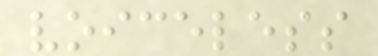voiceless
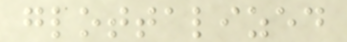glottalized
